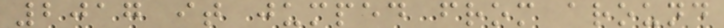2017 it jumped from around
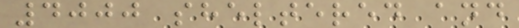4000 sheltered and
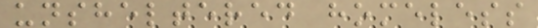unsheltered homeless
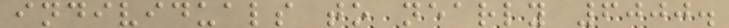individuals to nearly 6000.
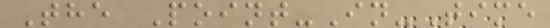The Point-In-Time
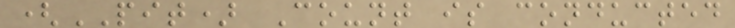(PIT) Count is conducted
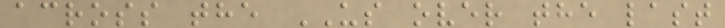across the US over the last
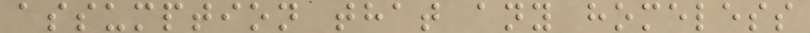assumption that any homeless
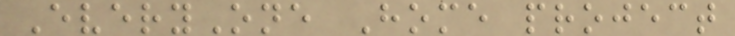EveryOne Home project
